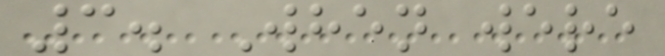3. When were
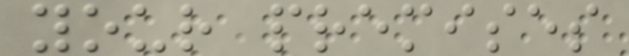your premises
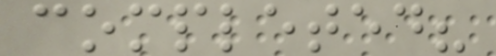completed?
